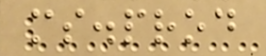ms.prod
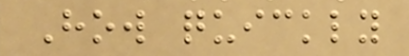How quickly
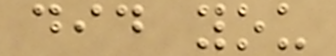did you
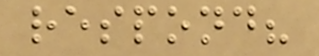respond?
